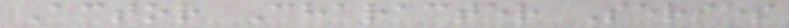Actor Character Series
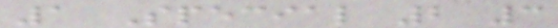1 Special 2 3
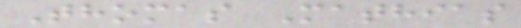Thomas Mathias
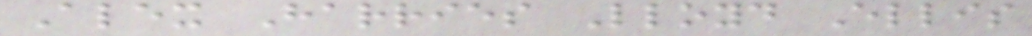Alex Harries Lloyd Ellis
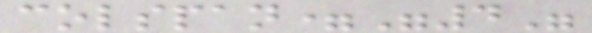colspan="4"
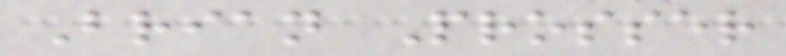Brian Prosser
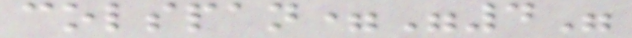colspan="4"
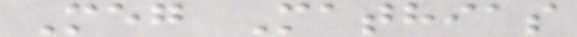Meg Mathias
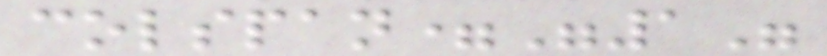colspan="1"
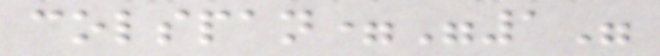colspan="1"
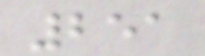251
